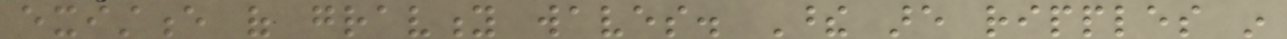existence of gravity waves. These are ripples in
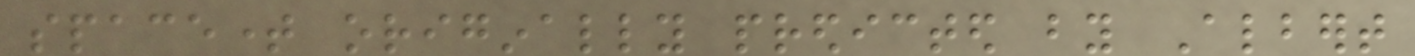spacetime originally predicted by Albert
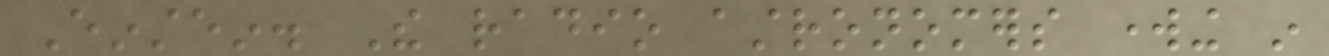Einstein. The radio astronomers working in
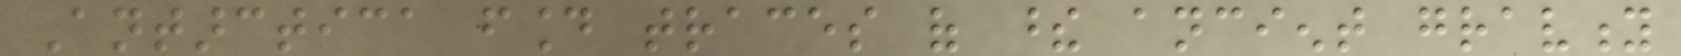Antarctica found traces of these ancient gravity
